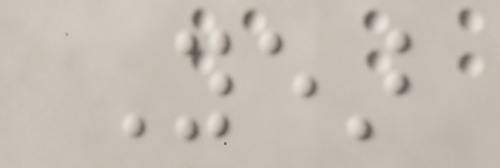Year
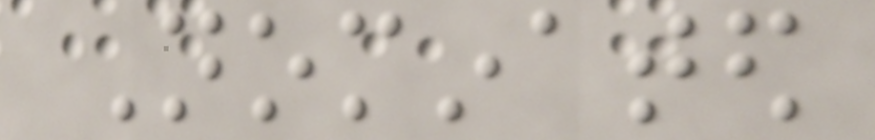Nominated
